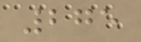275
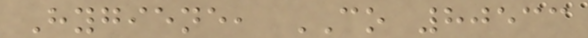Hygiene, CO 80533
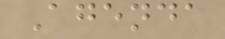Agenda
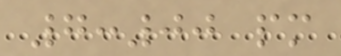7:00 pm
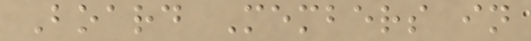Board Members in
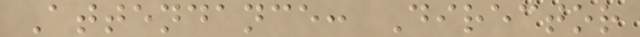Attendance: Director
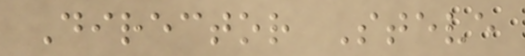Director Steve
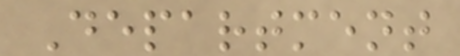Department
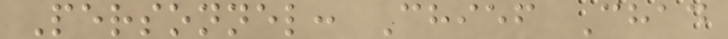Personnel: Chief Chad
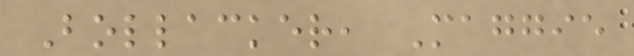Bollacker, Maggie
